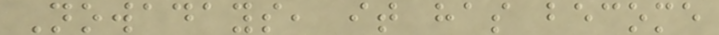Nowadays, it has become
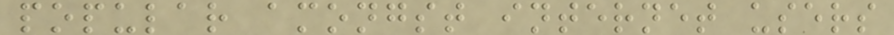popular amongst internet users
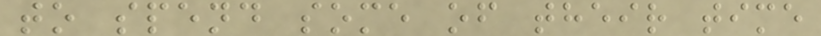to spend some of their time
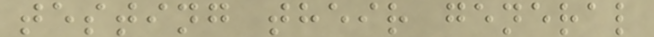testing their general
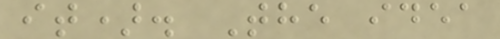it). The idea
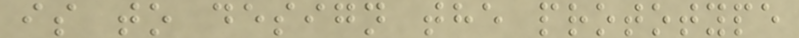is to design the prototype
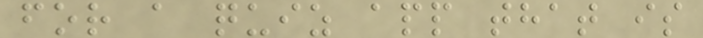for a quiz app that is
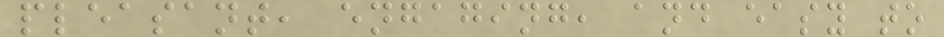pleasant, engaging, and easy to
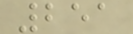251
